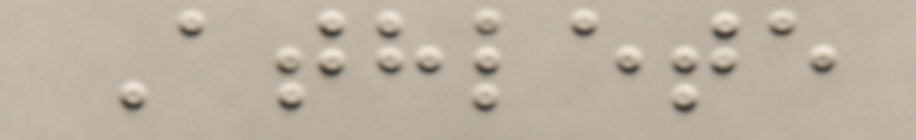Athlete
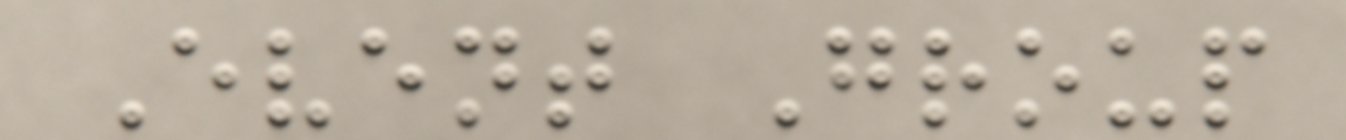Event Group
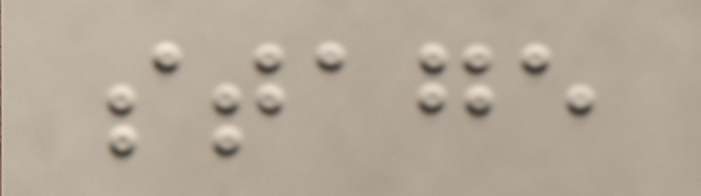stage
